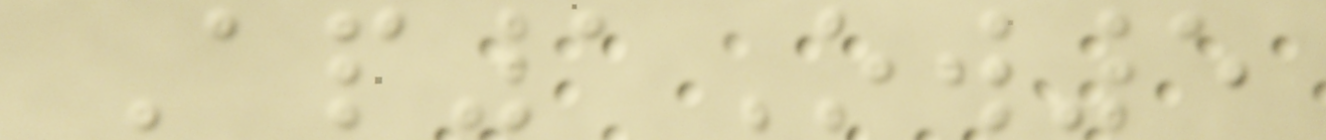Ap1Ow5
